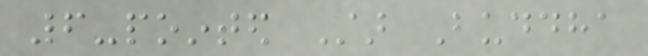6-pointed Star Buddha
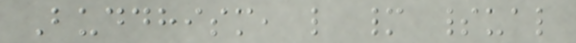Buddhism, like many spiritual
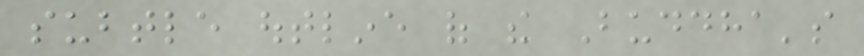subtle outline of the Buddha's
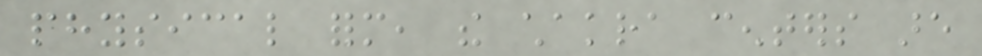physical form, the chakra centers are
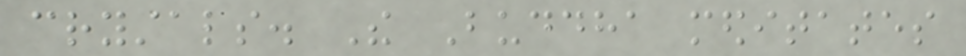crystals. The Buddha meditates
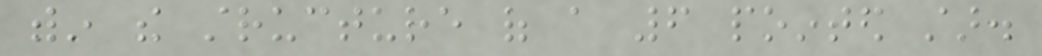within the structure of a 6 pointed star.
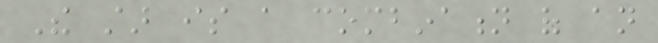The star is a combination of an
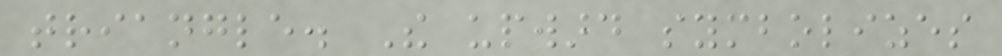triangle. The upward symbolizes
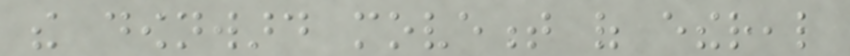the downward movement of ethereal
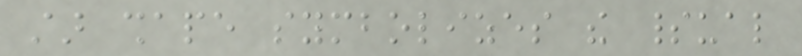star shape symbolizes the spiritual
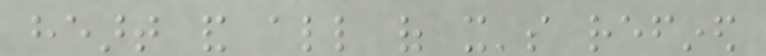heart and all of it's refined
